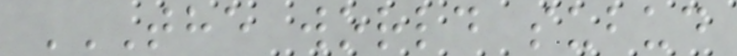THE WORLD SUBUD
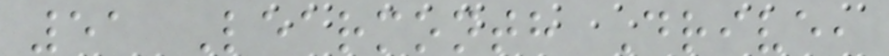51 Learmonth Drive,
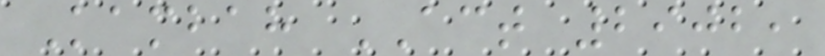Kambah ACT 2902,
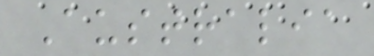Australia
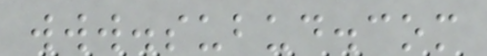www.subud.com
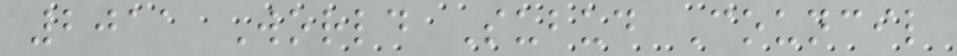2011 World Subud Council
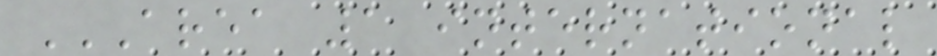AREA 1 INTERNATIONAL
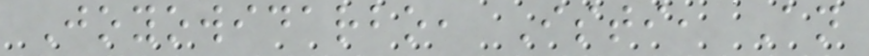Joyowidarbo, Isti, An
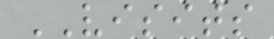VISITS
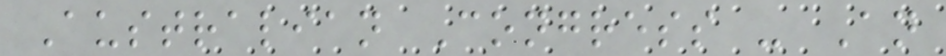Australian Congress - An
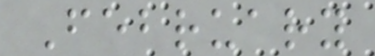February
